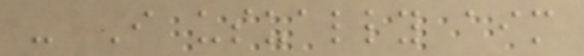- I usually aim
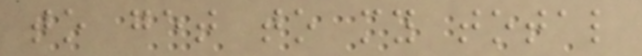to get to my total
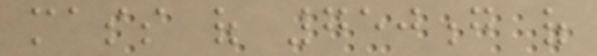mass of 750g of
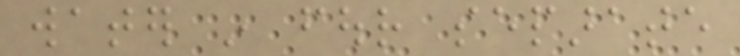water in four separate
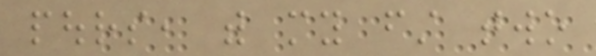pours, with my first two
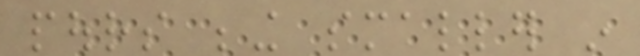pours being smaller in
